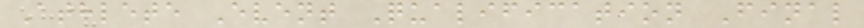Athlete Event Qualification Final
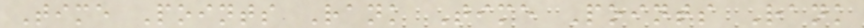Time Points Rank Time Points Rank
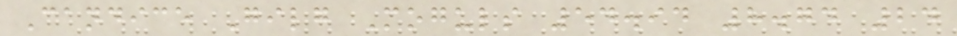Candice Gilg Moguls 54.94 8.74 24
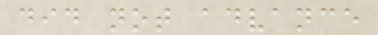did not advance
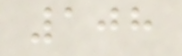108
